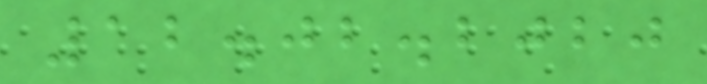12.02.2020
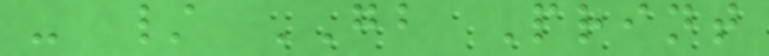- / GB Print
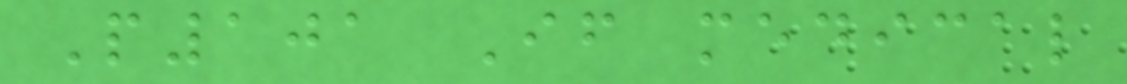P101 If medical
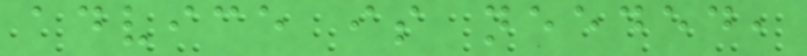advice is needed,
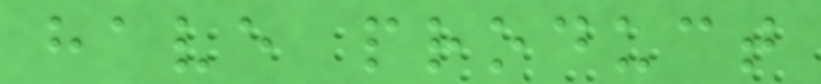have product
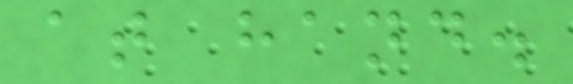at hand.
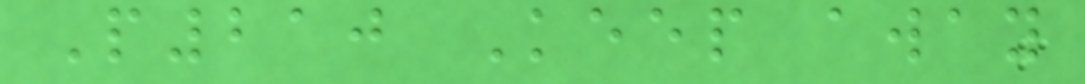P210 Keep away
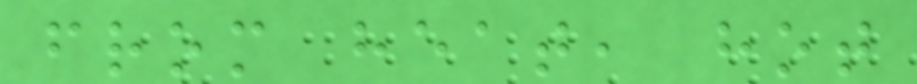from heat, hot
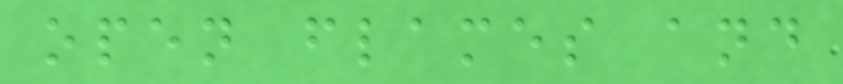open flames and
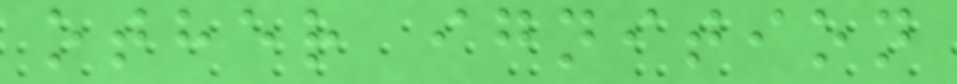other ignition
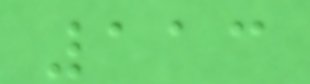113
